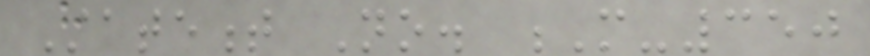Statement No. M-350
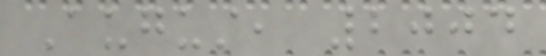August, 2004
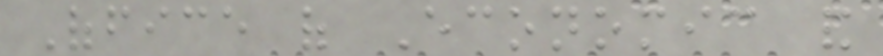Office of Economic and
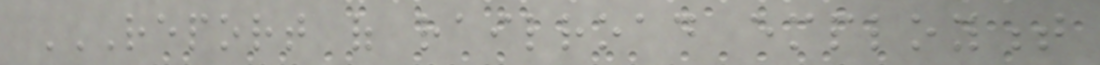REPORT OF RAILROAD EMPLOYMENT
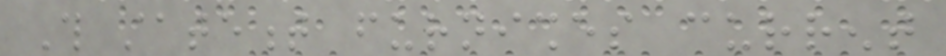This statement furnishes current
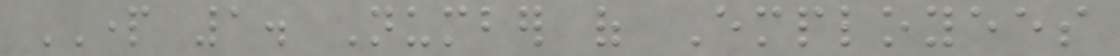PART 1. Number of Employees
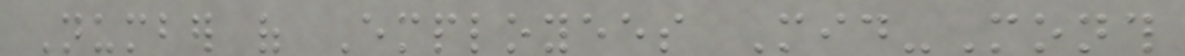Number of Employees Mid-Month
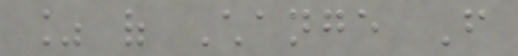% of Change From
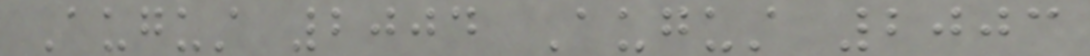August 2004 August 2003
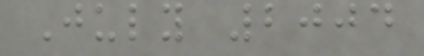July 2004
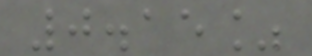0.15%
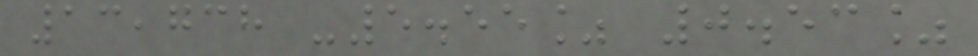13,738 -5.55% 0.53%
